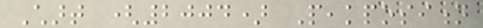Chart (2004) Peakposition
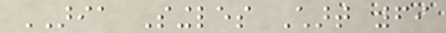ARIA Singles Chart 69
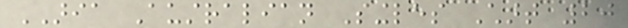ARIA Australian Singles Chart 20
